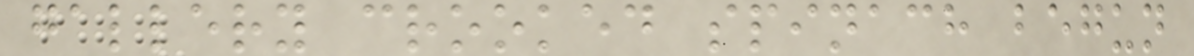gallery crooked spinach begun
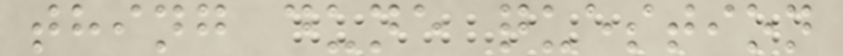thing dune question
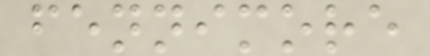fennimore
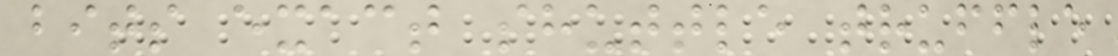bits exact shuttle truffle
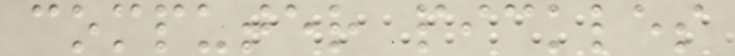computer pickles
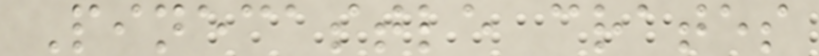Pinecastle crates
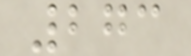273
